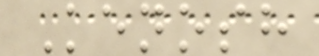Kenosh
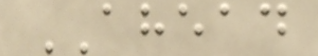AHEAD
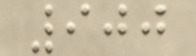900
